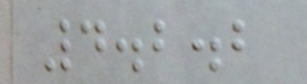4.2.2
